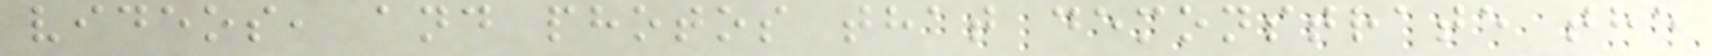videos, and photos that demonstrate the
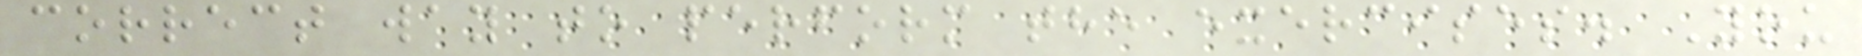correct way to perform the exercises. You
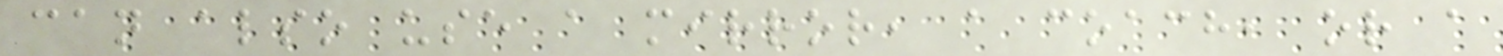can also use a mirror, a coach, or a
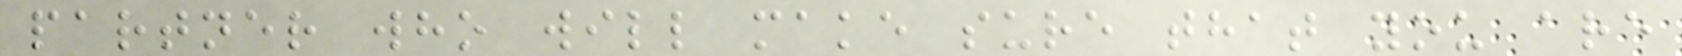partner who will make sure that you are
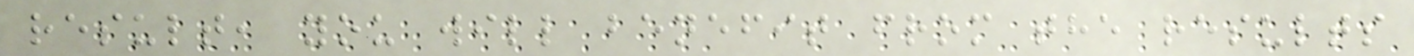result, you will benefit from the results
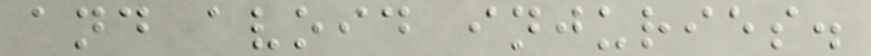and avoid injuries.
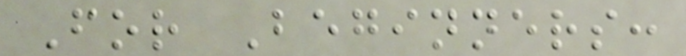For Beginners:
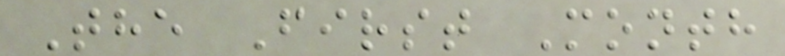The First Month
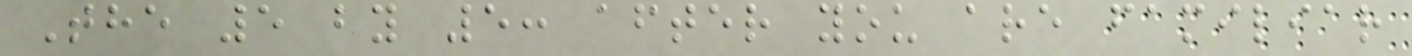The 5 by 5: after you are familiar
